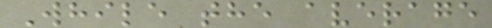While the average
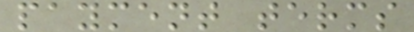payment terms
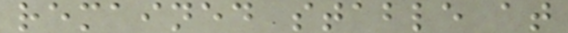remained stable at
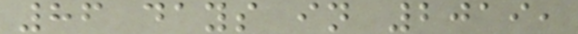86 days in 2019,
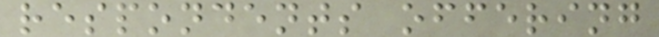respondents offering
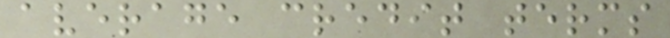average credit terms
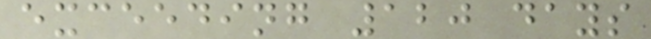exceeding 120 days
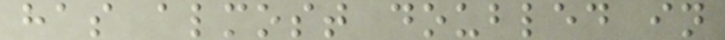has almost doubled in
